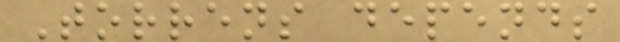Torrens depends
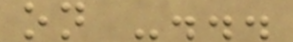on -...
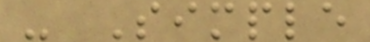- Simple
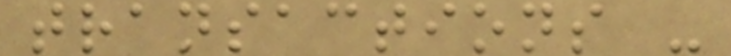transactions -
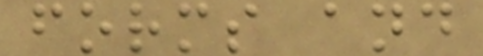forms and
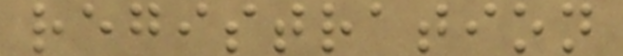registration
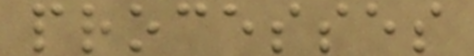processes
